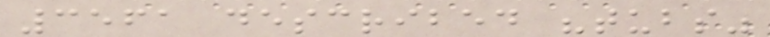3561 described "tubs"
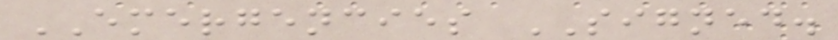EMERGENCIES SIGNED.
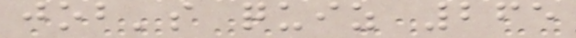job's quiz 265
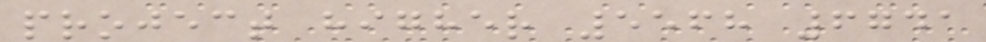project higher 5568 6741
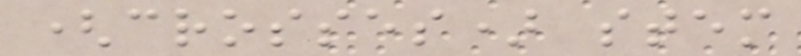(crosses) stem
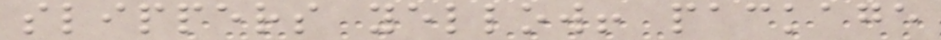slippers yellow! package
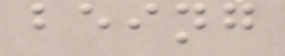being
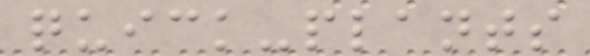quick-plants
